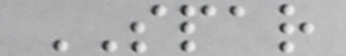SPAR
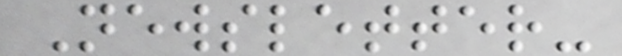Newsletter-
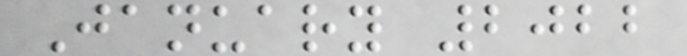January 2022
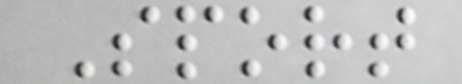Sport
